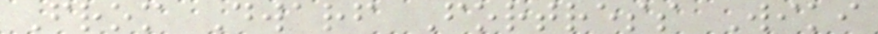From Dwarf Fortress Wiki
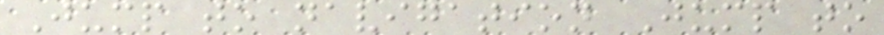Jump to navigation Jump to
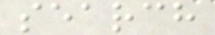search
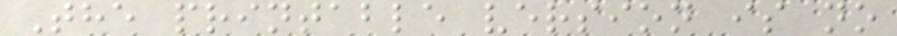The printable version is no
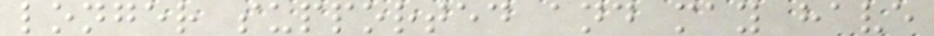longer supported and may have
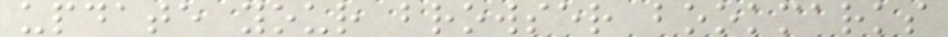update your browser bookmarks
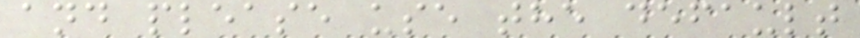and please use the default
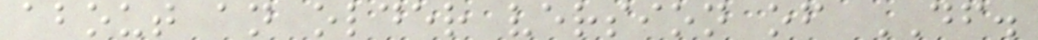about an older version of DF.
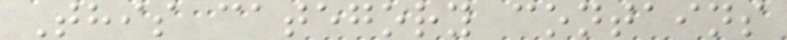This category contains
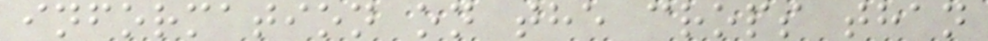information on the crops than
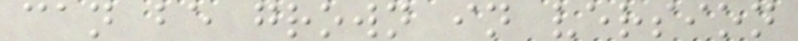can be grown in version
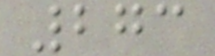273
